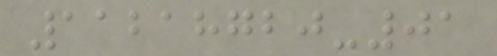11218720-01
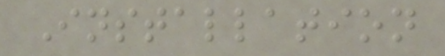Installation
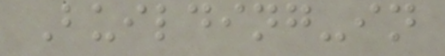Building-in
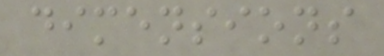dimensions
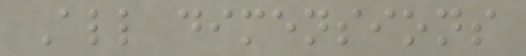All dimensions
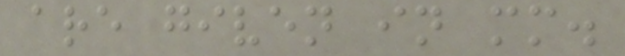are given in mm.
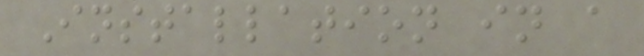Installation in a
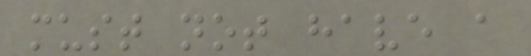must not have a
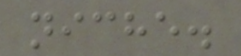niche.
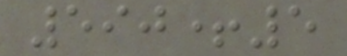590+5
